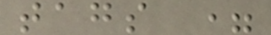tags =
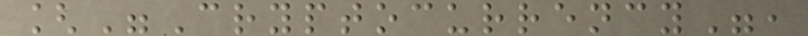["Cryptocurrency",
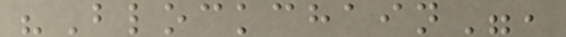"Blockchain",
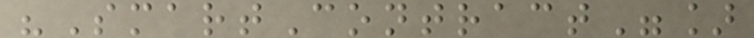"SmartContract"]
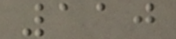110
